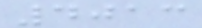4013
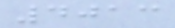4013
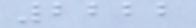2222
